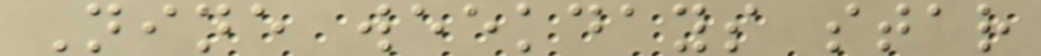Nine weekdays star
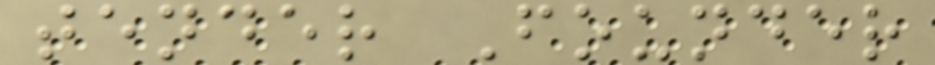tender Founder
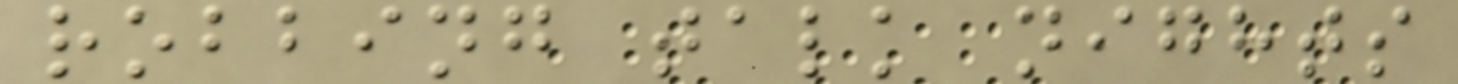robbing talk nights
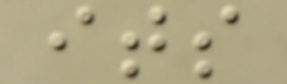its
